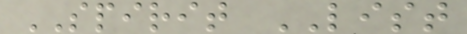SPIRIT LIST
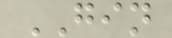GIN
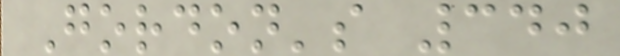Gordon's 340
